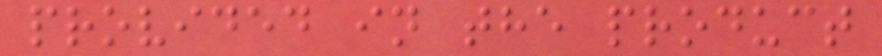provided in the product
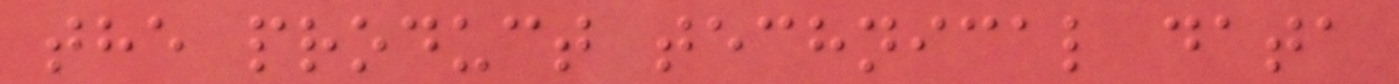the product technical data
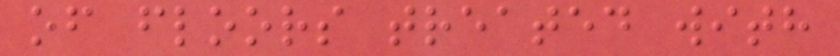of floors treated with
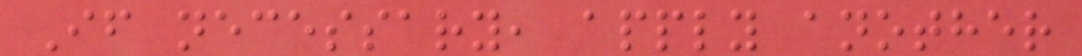If necessary, apply another
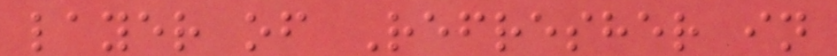layer of Refresher in
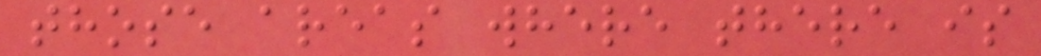those areas where there is
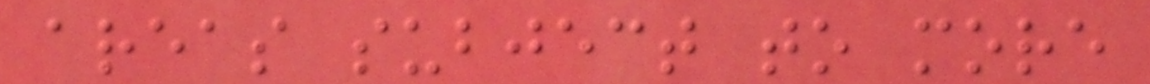areas subject to more
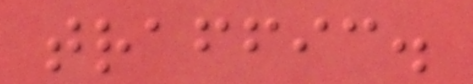traffic.
